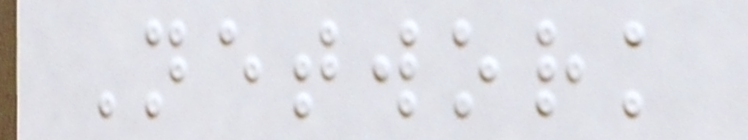Network
